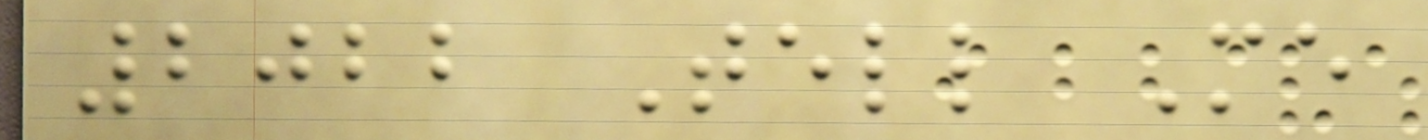2022 Tell Me
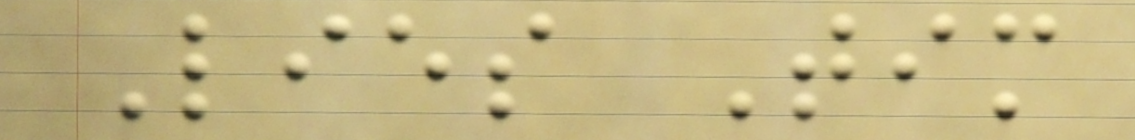Lies Tim
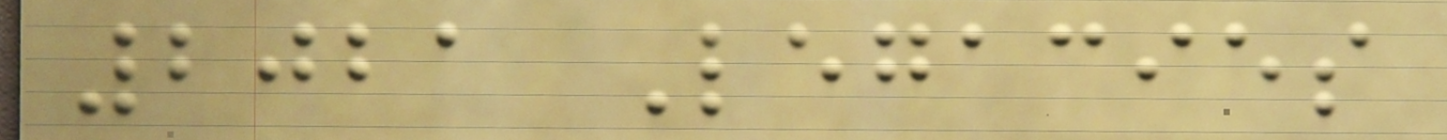2021 Legacies
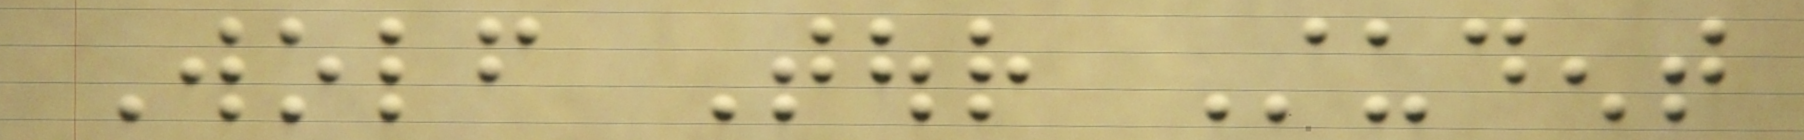Wolf Tour Student
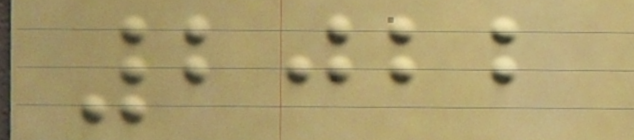2022
